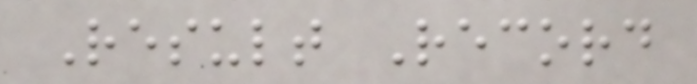Result Record
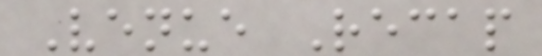Venue Recap
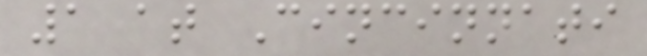1 at Cincinnati
